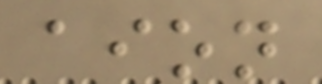aion
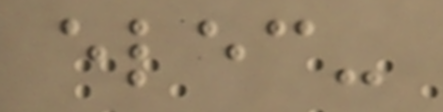elec-
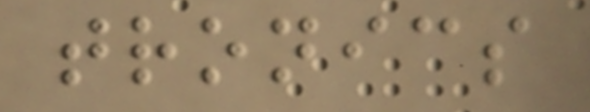tronics
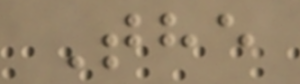The
